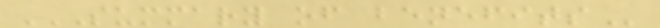SUMMARY OF BENEFITS
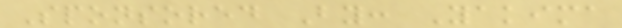Sponsored By: Yakima
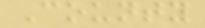County
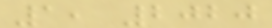1, 2020
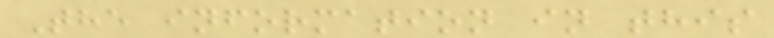The information in this
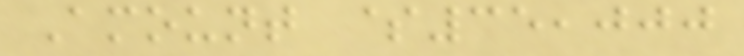Amount $35,000
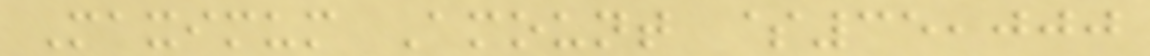Maximum Amount $35,000
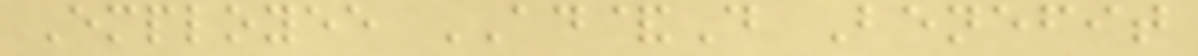Employee AD&D Benefit
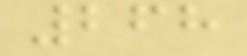268
